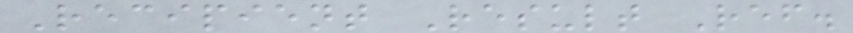Recipient Result Ref.
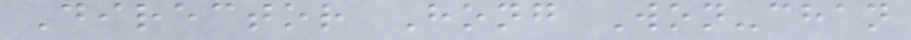Director Hong Won-chan
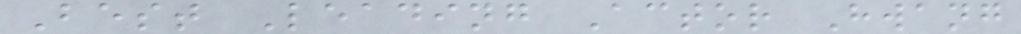Best Leading Actor Hwang
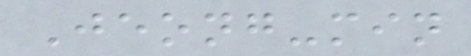Jeong-min
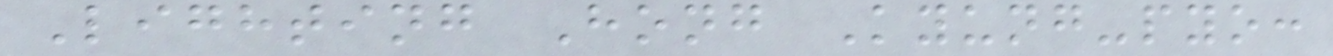Lighting Hong Kyung-pyo:
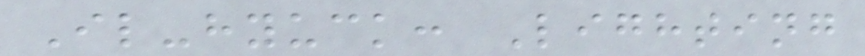Il-hyuck: Lighting
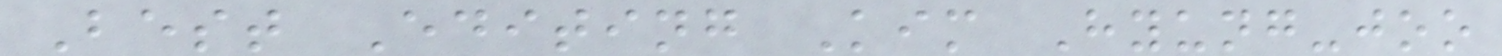Best Editing Kim Hyung-joo
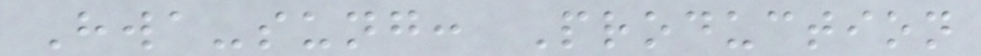Hwa-sung: Production
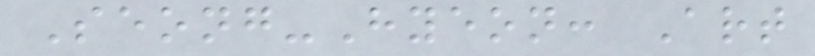Seong-Hyeon: Art
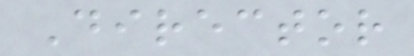Director
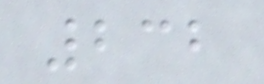232
